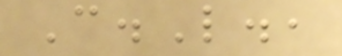C.L.,
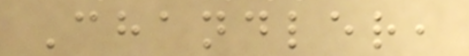Chandler,
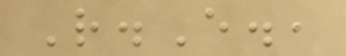R.E.,
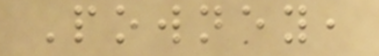Powney,
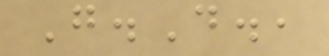G.D.,
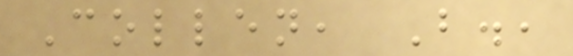Collen, B.,
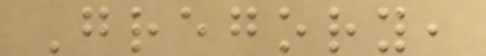Gregory,
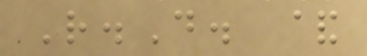R.D. &
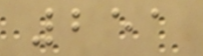251
